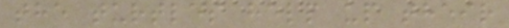the turtles help up their
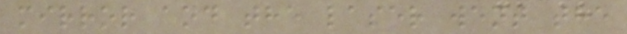mirror and the laser went the
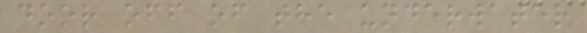door off of the underwater
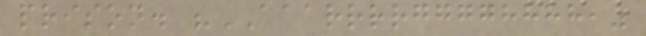prison. "AAARRRRGGGGHHHH,"
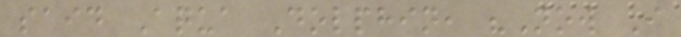said Aqua Dolphin, "Now I
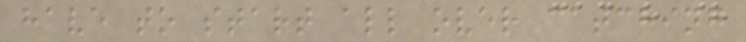have to start all over catching
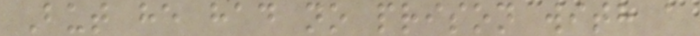But he had no prison with a
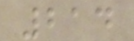214
